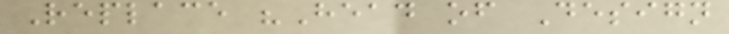Replace "Head of Design
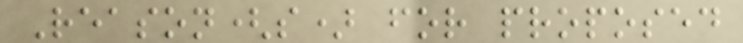Reason(s) for proposed
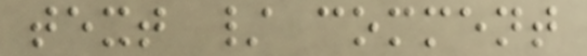text / comment
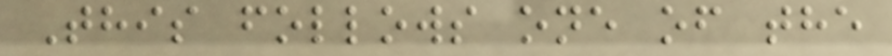This follows one of the
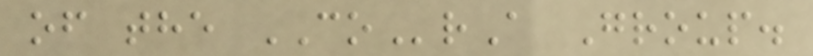of the COrA Group.
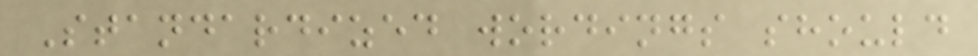Standardized wordings should
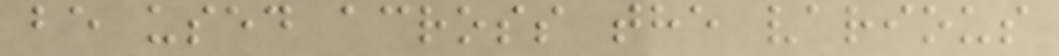be used across the various
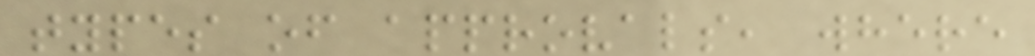types of approvals, where
